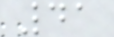41
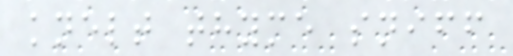knelt thyme sniff
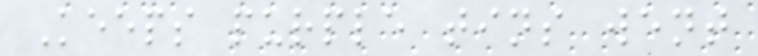Keeps purple tins went
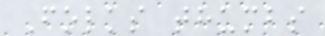Folks thumbs
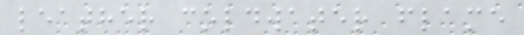leather coldwater flame
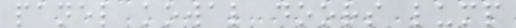panel kowal doors lump
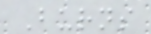Burns
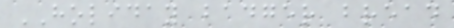HOLIDAY badger bread
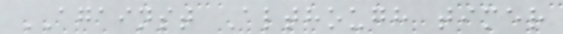AGAINST Although timer
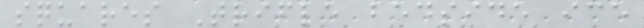squares Trifle bedside ice
